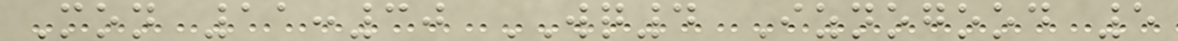Mon 11:30 WQ4 Iznogood 5
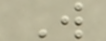W
